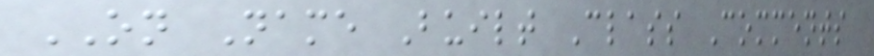ON Name Built Class Comments
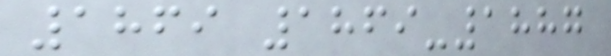1869 1869-1887
